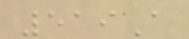519A
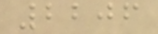2206
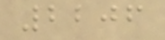2206
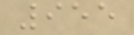955
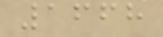1668
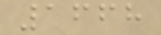1668
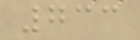733
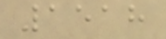1518
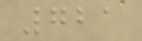721
